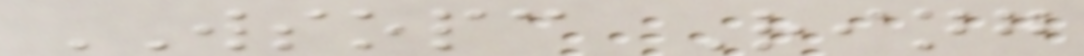WSOPC Ring
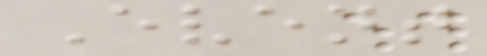Event
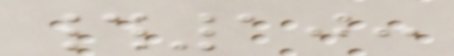#10:
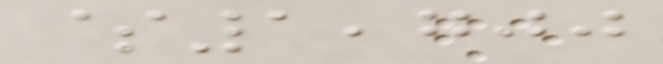$1,700
